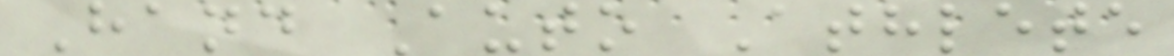Hand Auto Athlete
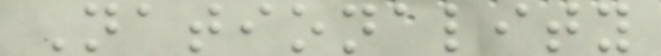Nationality
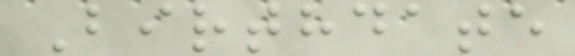Birthdate
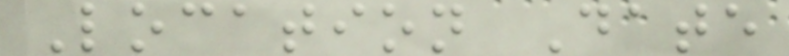Location Date
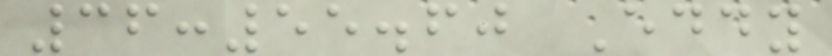36:55.60 Eddy
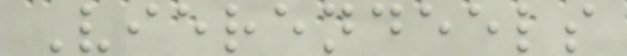Vierendeels
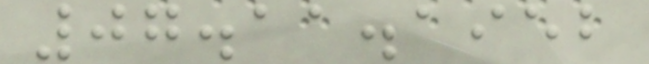07.11.1952
